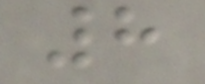8
